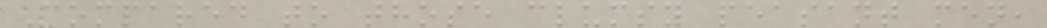Compared to those clumsy peasant men,
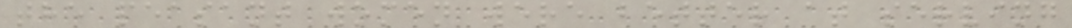the peasant women were better at serving
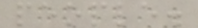people.
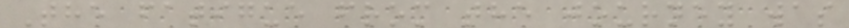The fatigue from the journey was
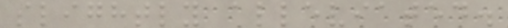slightly alleviated.
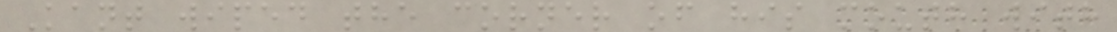Kant wiped the corner of his mouth with
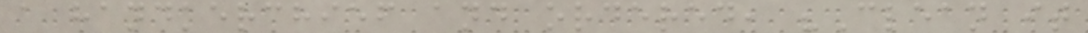a handkerchief and ordered, "Clean it
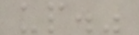up."
